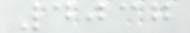4037
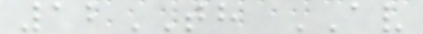12TH AV
